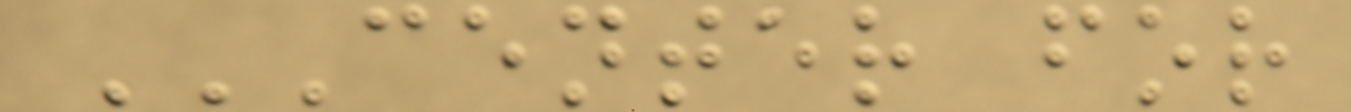CENTER FOR
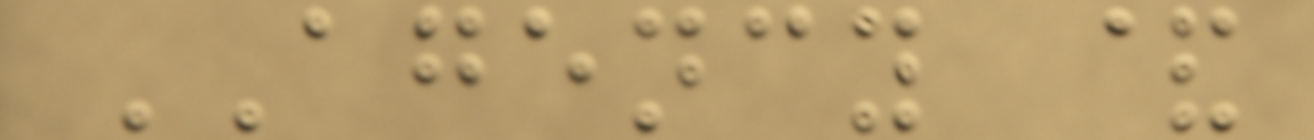AGENCY &
